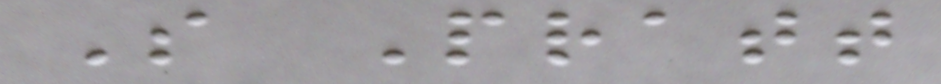S Pratt
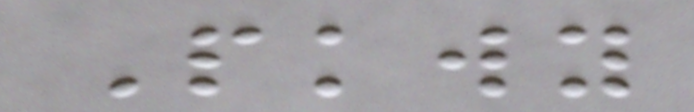Pkwy
